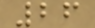26
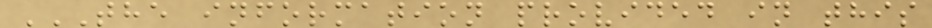THE INFORMATION PROVIDED IN THIS
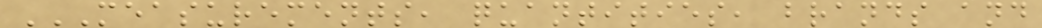MEASUREMENTS, QUANTITIES, BRANDS AND
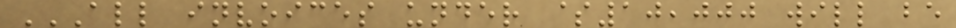ALL INVOICES UNDER $10,000 WILL BE
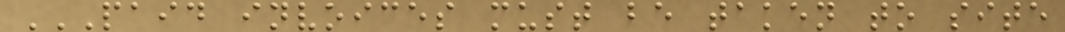PAID INVOICES MUST BE TAKEN TO SITE
